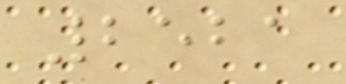2521
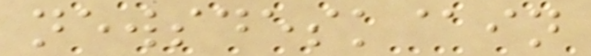newsdesk@in
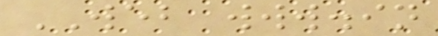WEB www.in
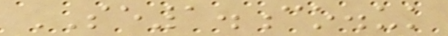SE1.co.uk
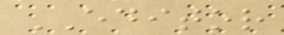EDITOR
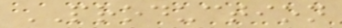PRODUCTION
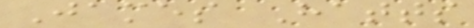James Hatts
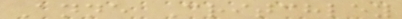Anne Critchley
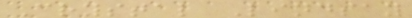Crystal Lindsay
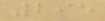295
